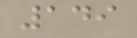149
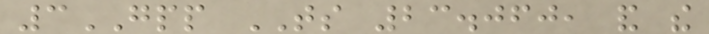3GPP TS 23.060, and the
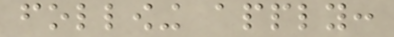following apply:
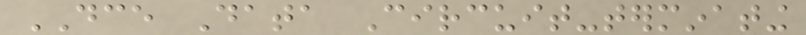DCE Data Circuit-terminating
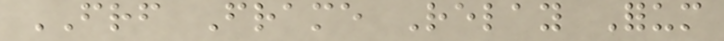FRF Frame Relay Forum
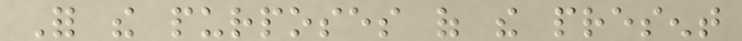For the purposes of the present
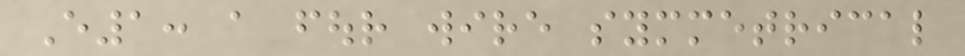E1: a four wire symmetrical
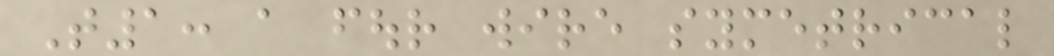T1: a four wire symetrical
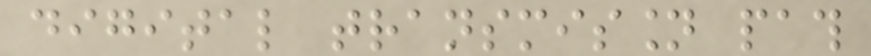digital transmission path
